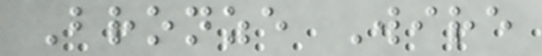Bronze Wire
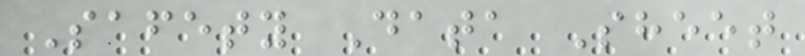Safety Data Sheet
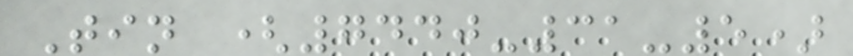Tin (7440-31-5)
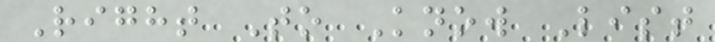Right To Know List
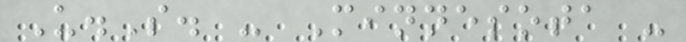U.S. - Minnesota -
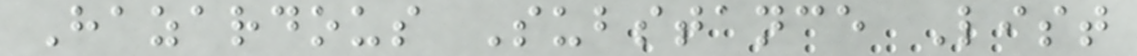Hazardous Substance List
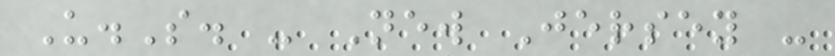U.S. - New Jersey -
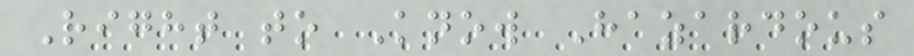Right to Know Hazardous
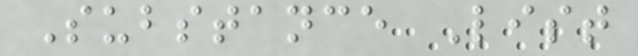Substance List
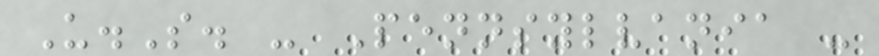U.S. - Pennsylvania -
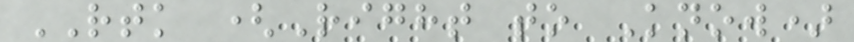RTK (Right to Know)
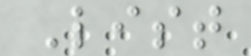List
